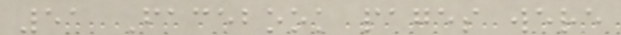51 Facebook pages were
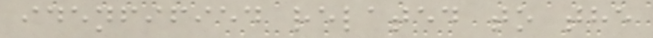idenfified related to the
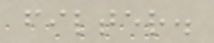filter.
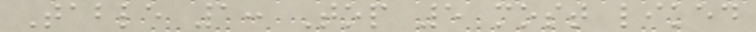Table 1: Top 5 most liked
